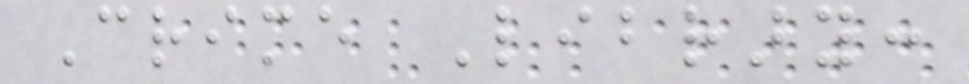Crime Library:
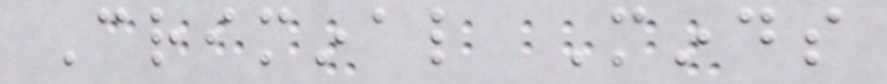Criminal Minds
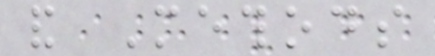and Methods
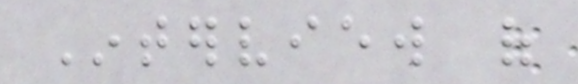Interview of
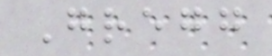Gregg
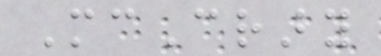McCrary
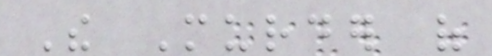The Murder of
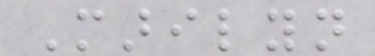Marilyn
